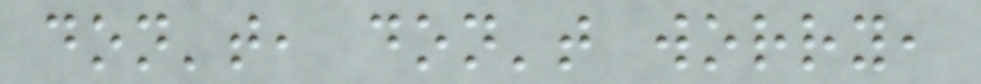don't, don't worry,
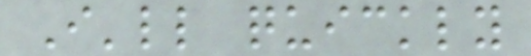I'll quickly
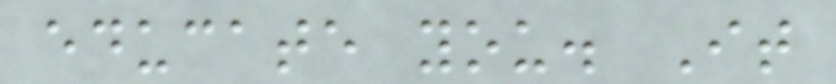educate you. It
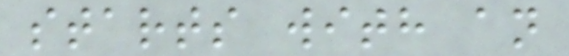starts with an
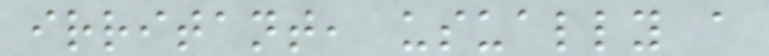irritant, usually a
